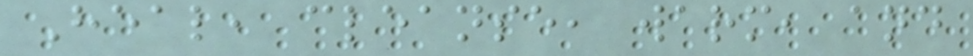Heal, cleanse, warm, and
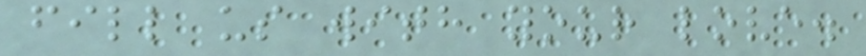fill us with your love.
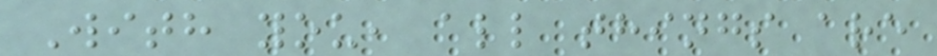With you, all things are
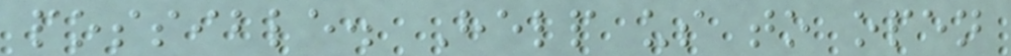possible. Help us to open
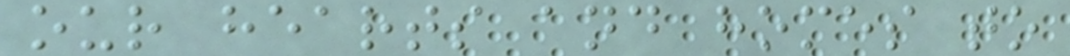our hearts and homes to
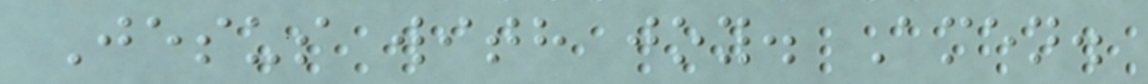Jesus with joy. Amen.
